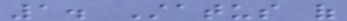1. Status of
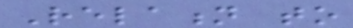Relation to
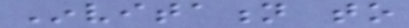Invitation to
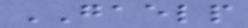GAELP
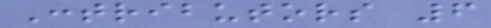Contributors 6
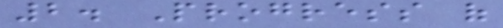2. Progress of
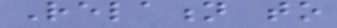Relation to
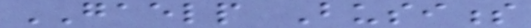GAELP Business
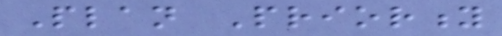Plan Priority
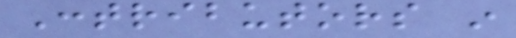Contributors in
